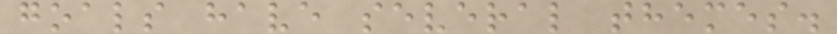goals have several themes.
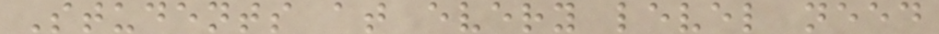Students at every level need
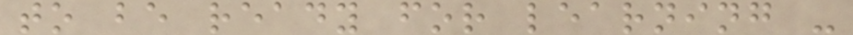to be ready for learning -
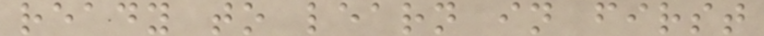ready to learn in first
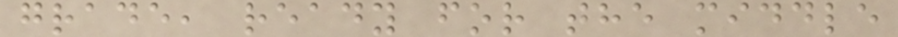grade, ready for the middle
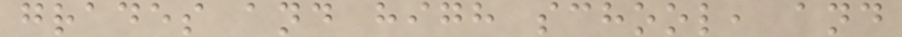grades and high school, and
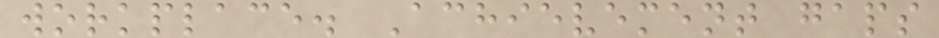workplace. Achievement gaps
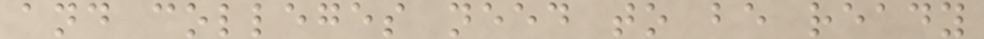and colleges need to be ready
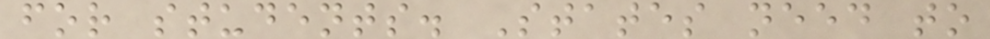for students. States need to
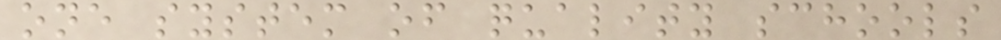one system of quality schools
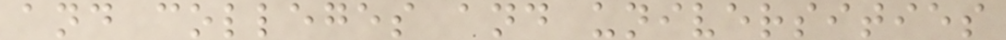and colleges and universities
